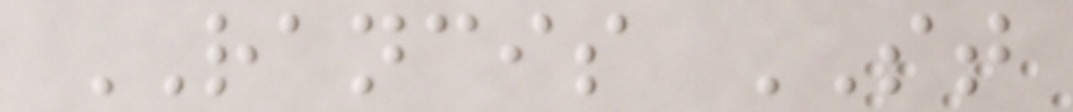RANCIS ST
